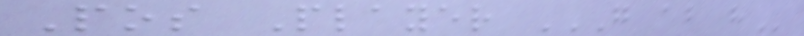Pos Player G AB H
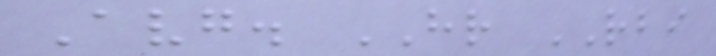Avg. HR RBI
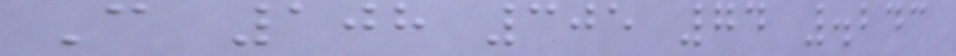C 108 305 74 .243
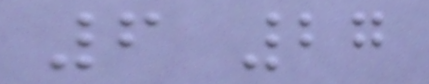6 27
